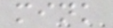mink
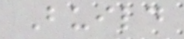Build
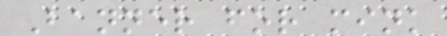Banner for mink
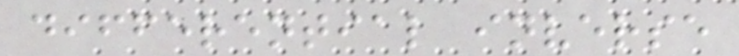differential inverse
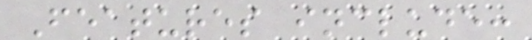Features include:
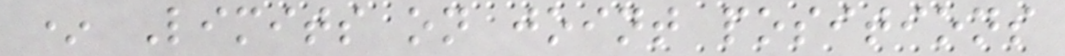* Limits on joint positions
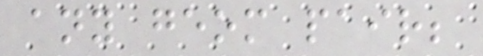any geom pair;
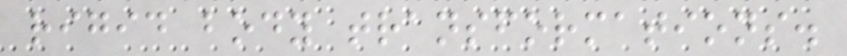rigid body transformations.
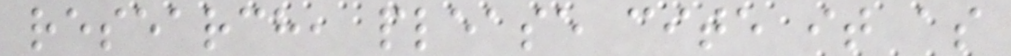research, please cite it as
